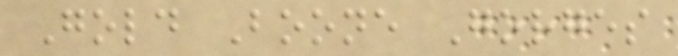Gold Boone Gorges
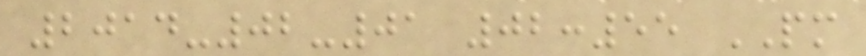2014-02-01 02:55 PM
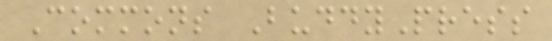Commons BuddyPress
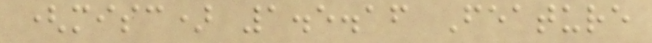(misc) 1.5.16 Feature
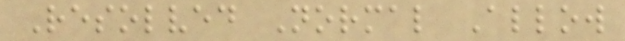Resolved Normal Allow
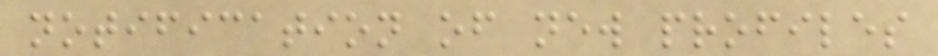notification of new profiles
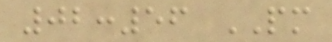02:56 PM
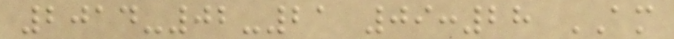2014-02-21 09:28 AM
